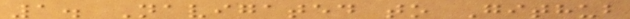1. Navigated to Github
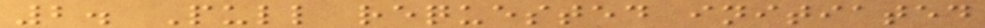2. Pull requested initiated
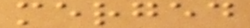merged
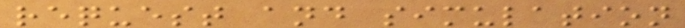request and simulation
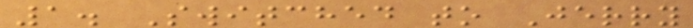1. Switched to Jerry
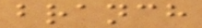branch
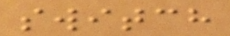switch
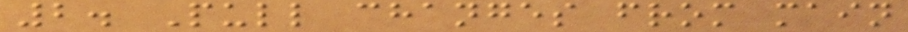2. Pull changes from main
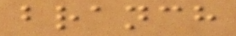branch
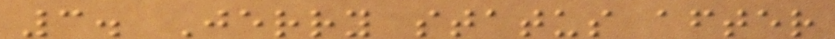3. Jerry status after
